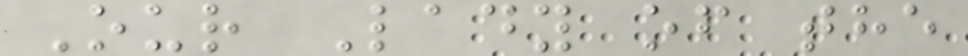Our Lady of the
